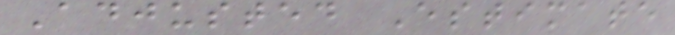Adjusted Estimate
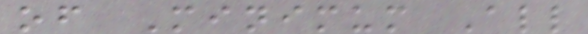of Minimum All
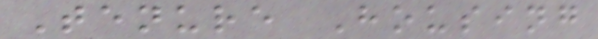Tenure Housing
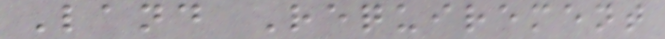Land Requirement
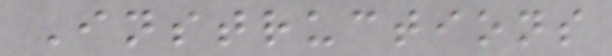Instructions
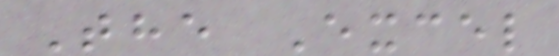The Excel
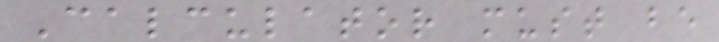Calculator must be
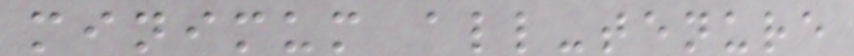minimum all-tenure
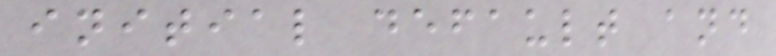initial default and
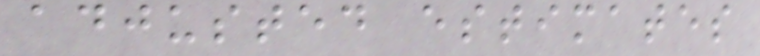adjusted estimates
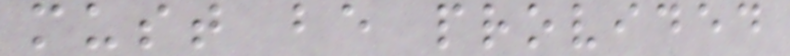must be provided
